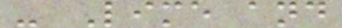- Lime and
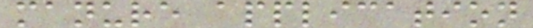manure application
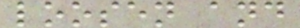loosen and
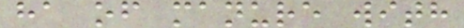ha of manure with
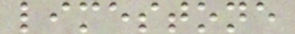limestone
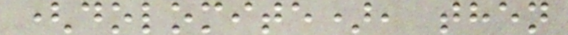(dolomite), then
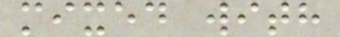mixed with
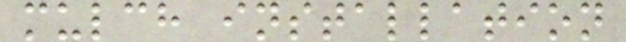mulch installation
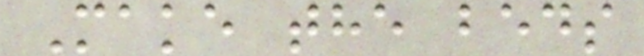Make the beds
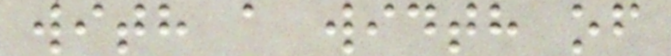with a width of
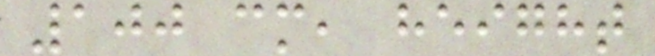100 cm, height
